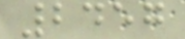2457
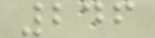246
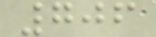706
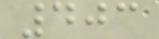403
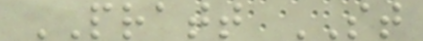PRATT ST
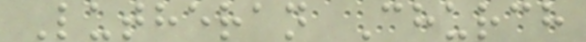Lutheran Church
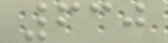630
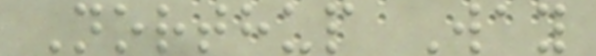Northup Way
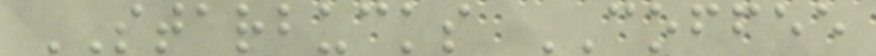STARBUCKS COFFEE
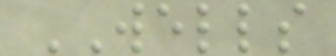WELLS
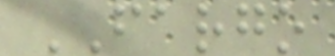FARGO
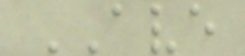AVE
